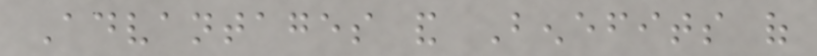Advantages and Benefits of
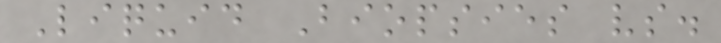Liquid Biopsies vs.
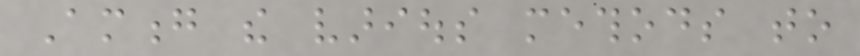Among the various methods to
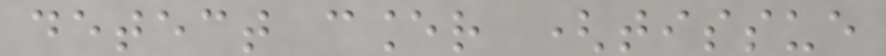detect cancer (tissue
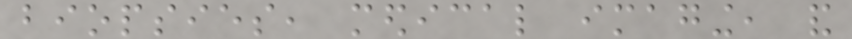biopsies, medical imaging, and
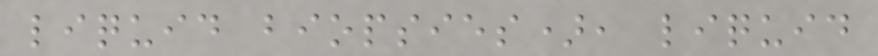liquid biopsies), liquid
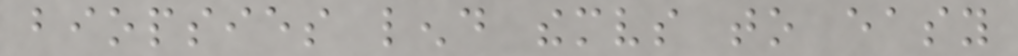biopsies lend themselves to easy
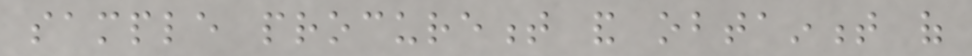sample procurement and obtainment of
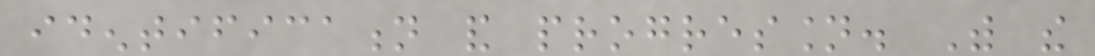identification and progression. With the
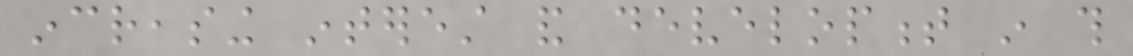increasing interest and development in this
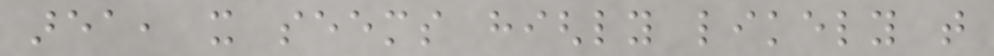area, it seems highly likely that
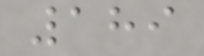189
